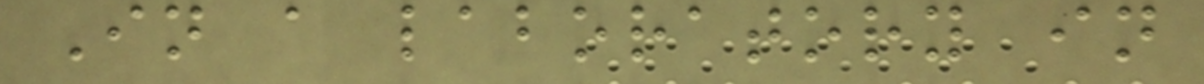In a laboratory in
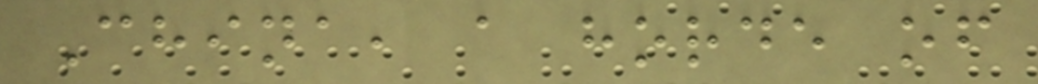China, a horde of
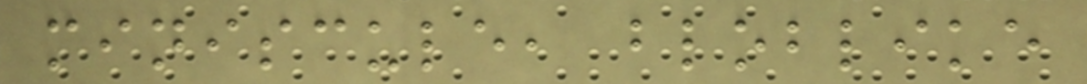miniscule, bloblike
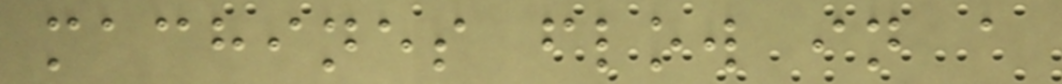machines flow in a
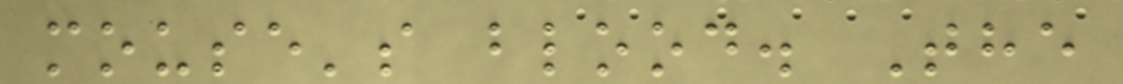mouse's blood. The
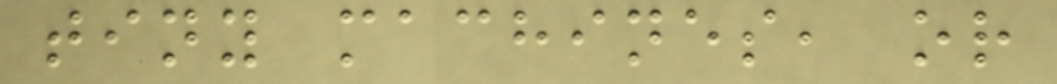tiny machines, or
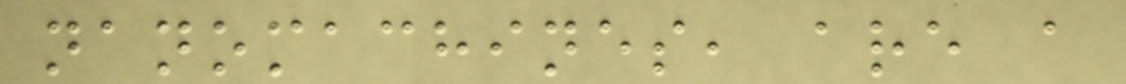nanomachines, are a
